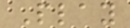Play
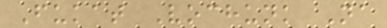Fukat Vochunk Na
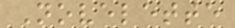Novelette
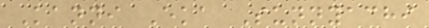Kanni Eka Sunnyachi
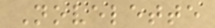Novelette
